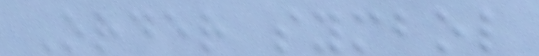Order symbol
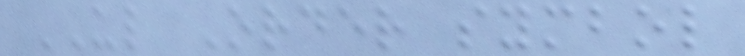UL Order symbol
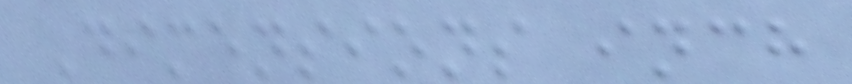Dimensions inch
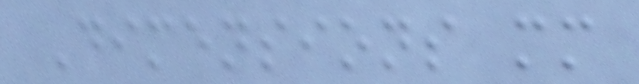Dimensions mm
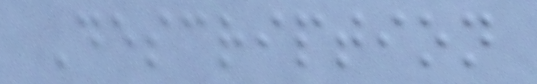Description
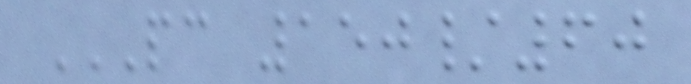PC 150/60
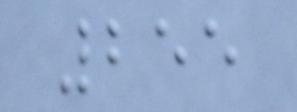255
